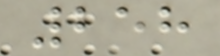258
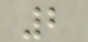2
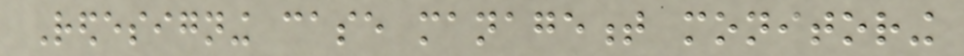Redesigning case management monitoring
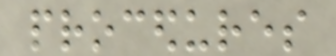procedures
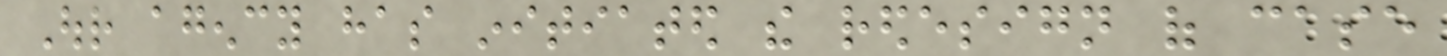Our agency has initiated the redesign of case
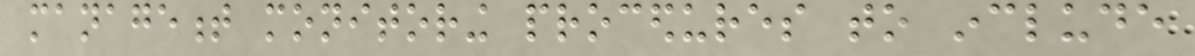management monitoring procedures to include
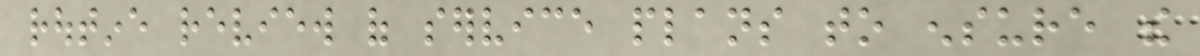routine review of service plans to ensure the
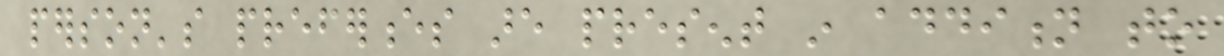person's preferences are present in addition to
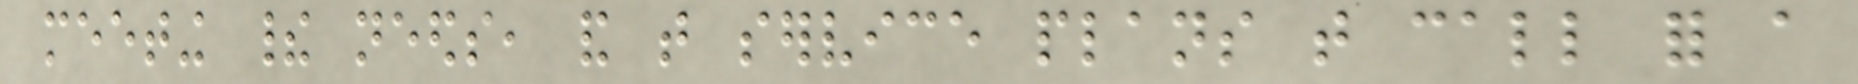meeting their needs, and that service plans that call for a
